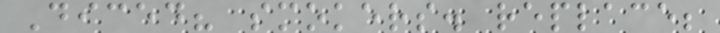Diced? smokers. replace;
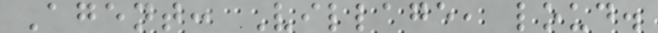Agent: Village, loud.
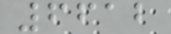6612
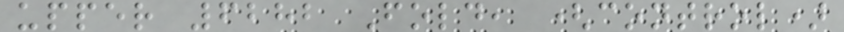upper 6282 Fold, (control)
